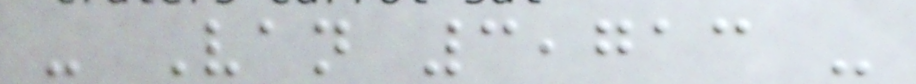- Van 3,713 -
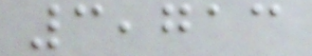3,713
